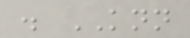. KNN
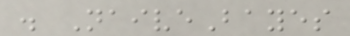. NaiveBayes
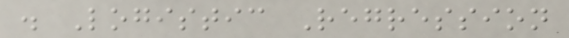. Logistic Regression
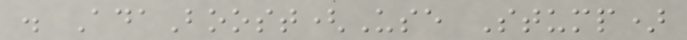. AdaBoost(Use Stump)
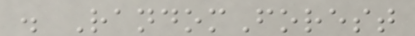. RandomForest
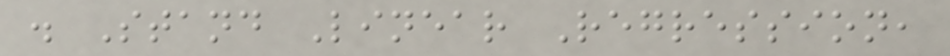. Stand Linear Regression,
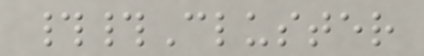##Cluster
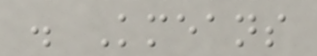. Kmeans
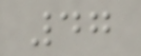47
